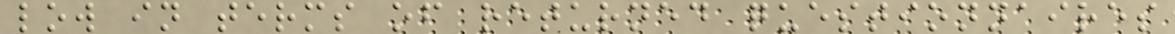low in terms of returned questionnaires
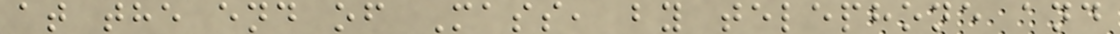at the end of Mass, by telephone and
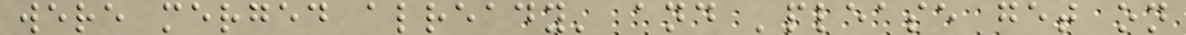were merged already' and 'please get on
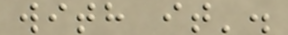with it'.
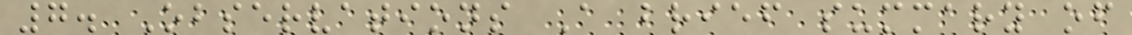7. Observations A brief summary of
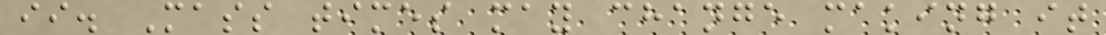ii. Mass times may change making it
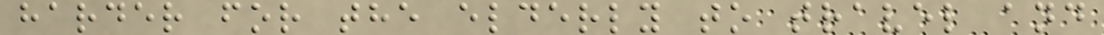harder for the elderly to travel and
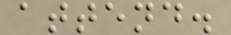attend.
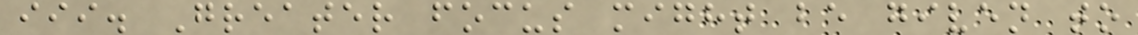iii. Greater focus might be given to
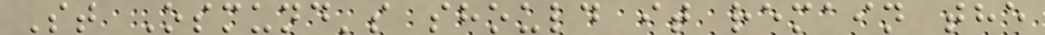St Osmund's should it remain the
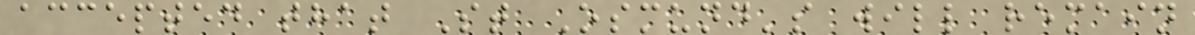accepted that St Osmund's will remain
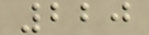220
